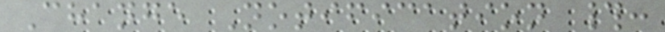Change Notification #:
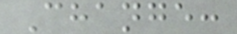Change:
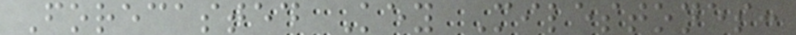Forecasted Key Milestones:
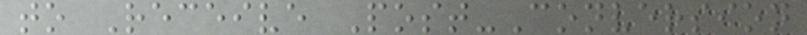to Receive Post-Conversion
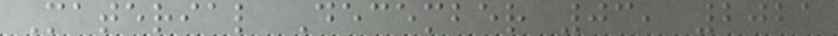Material December 03, 2021
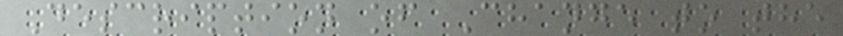Description of Change to the
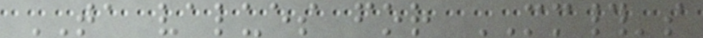TA values for MM#'s
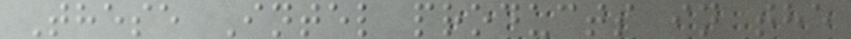These Intel products in the
